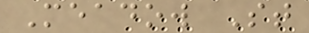Meadow St
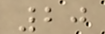20
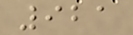921
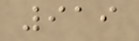919
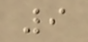9
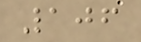106
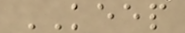KEEP
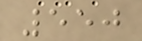550
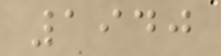1940
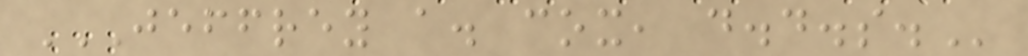JEFFREY A. COX, D.D.S.
